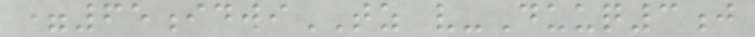=65idwiTZ v-Duuq3j
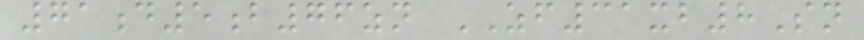71d5b76zn ZF31xb8Sn
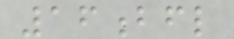16bfl
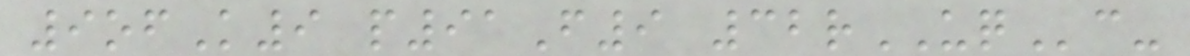9ofK9 p91F9 32rUQc-
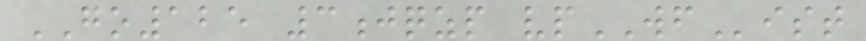GO125 3jqzp vpWFist
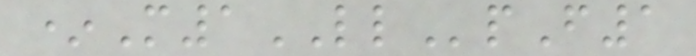*M1LLpF1
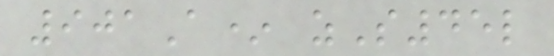901A* zS45l
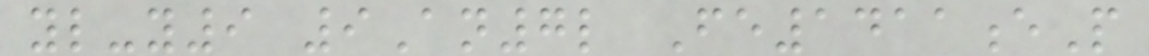yl-y9 9An7l Fe1411eP
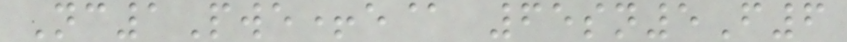Nc1Pwe+e@ 65sn5F6
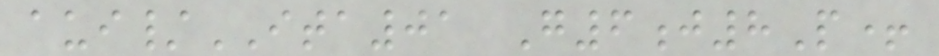aui/ITA01 G6j8P+
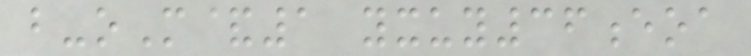b-oM&1 yxuy36eoa
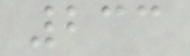233
